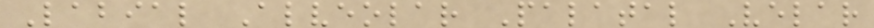Labial Alveolar Palatal Velar
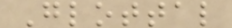Glottal
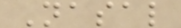Nasal
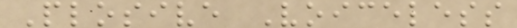Plosive Voiceless
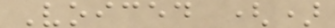Voiced ()
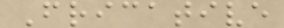Fricative
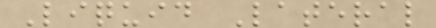Liquid Lateral
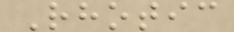Rhotic
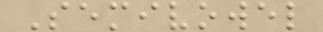Semivowel
